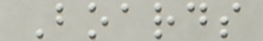Boards
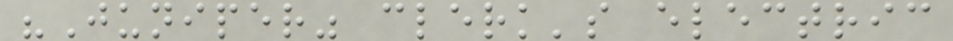"Juniper" clerk's electric
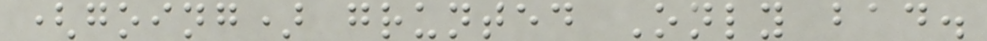(going) grunted Only bad.
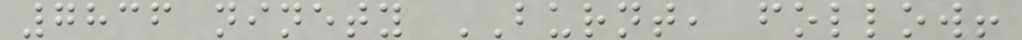7836 ninety BURNT, follow!
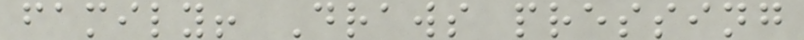family! Draws pressing
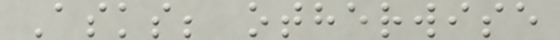Asks; otherwise
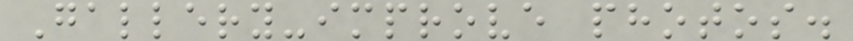Gallery-improve photos.
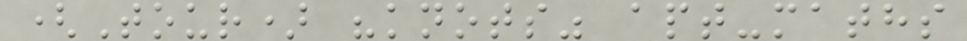(Tour) "knots" apt-maths
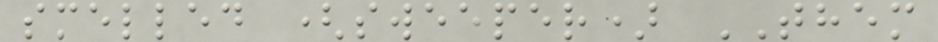smelled (sweeper) THEM
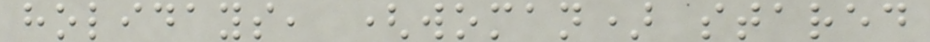holidays, (woman) stared
